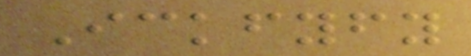Ickfyfy
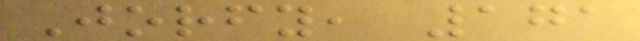Jorfy, 171
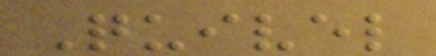Quivel
